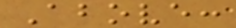Above:
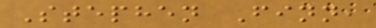Stephen Finn,
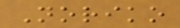Noriko
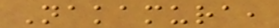Nakamura,
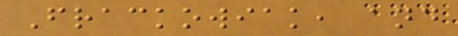Frackowiak, and
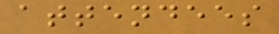attendees
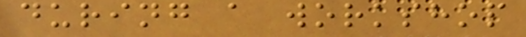during a workshop
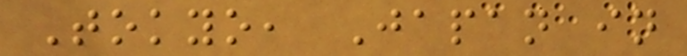Tokyo, Japan in
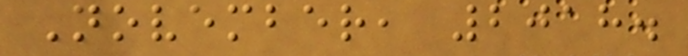November, 2018.
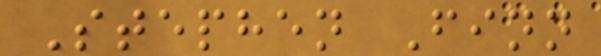Stephen Finn
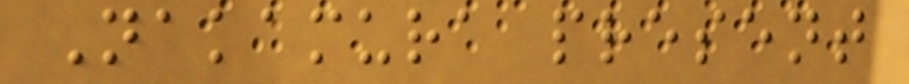Nakamura present
